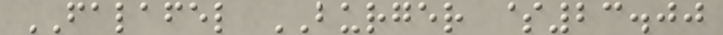FALAFEL BURGER $23.00
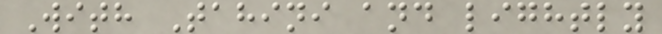With Tahini and lightly
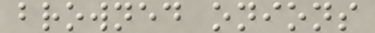browned onions
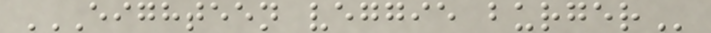EIGHTEEN VEGGIE BURGER
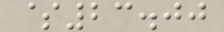$23.00
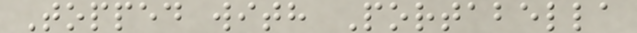Topped with Portabella
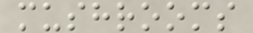mushrooms
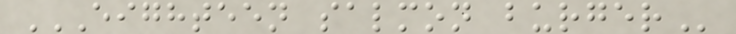EIGHTEEN SALMON BURGER
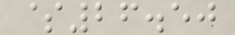$26.50
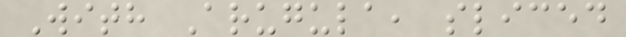With Arugula, sliced
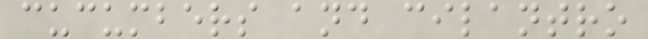cucumbers and cilantro
